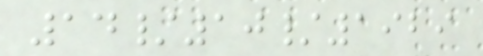14/10/1929
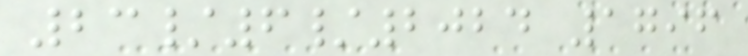23/6/2024 1796
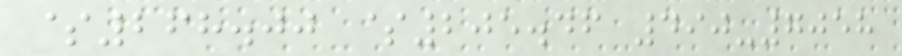$268.00 $205.46 490-7058
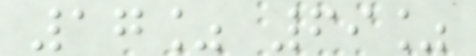17% 69%
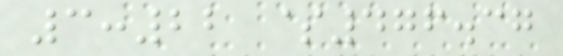3:22 $476.37
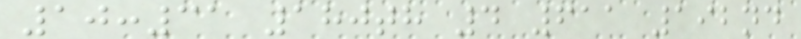10:31 180th 4 611 192nd
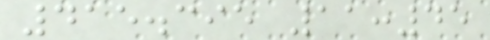415.395 11:45
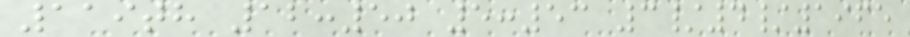119th 12:50 5:53 3/4/1965
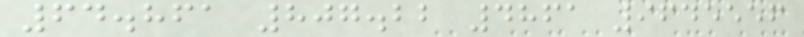64.861 807.22 4861 9645556
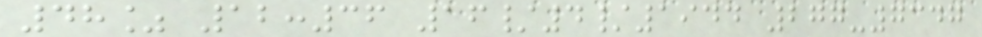48% 12:36 16/4/1944 277-7347
